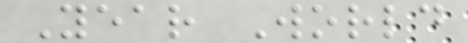Year World
